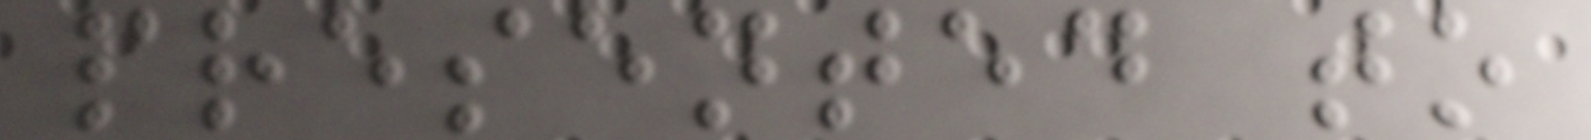presented to
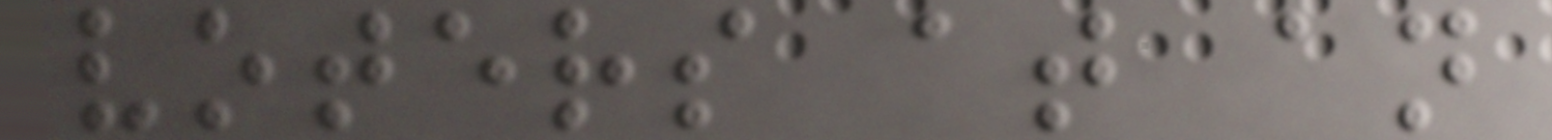voters at an
